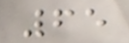65
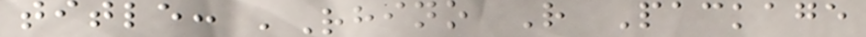title: 'Rhino R Package
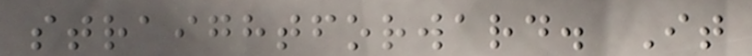straightforward. It
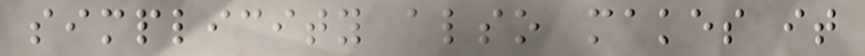simplicity also makes it
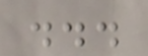...
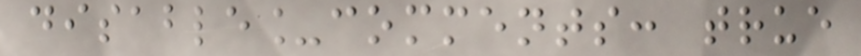disable_comments: true
